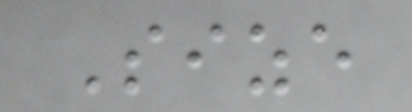Size
